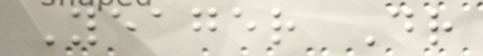Yeager Dr
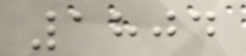1804
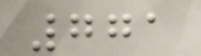771
